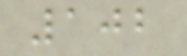102
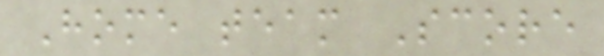Home team Score
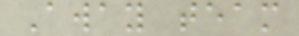Away team
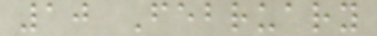10 February
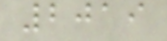2019
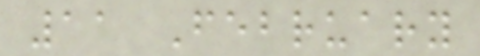11 February
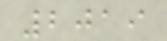2019
